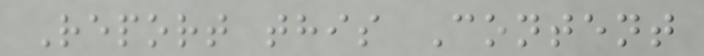Report this Content
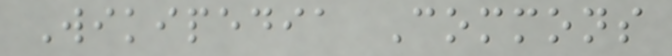Wikipedia Commons
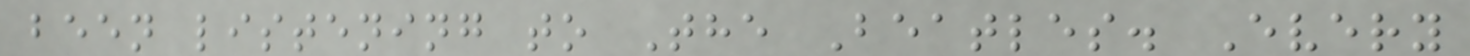been listening to The Beatles. Every
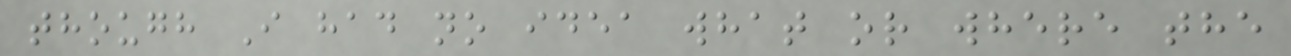though I had no idea what or where the
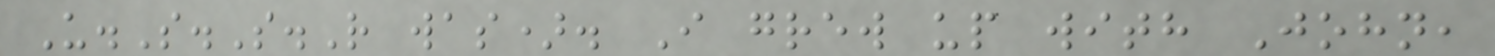U.S.S.R was). I grew up with John,
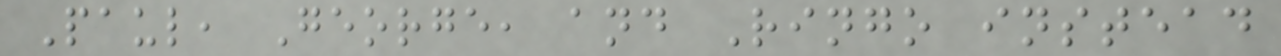Paul, George, and Ringo instead
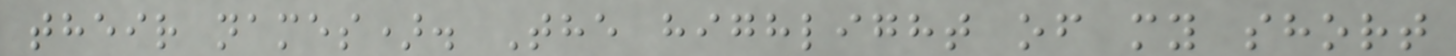their names). The highlight of my short
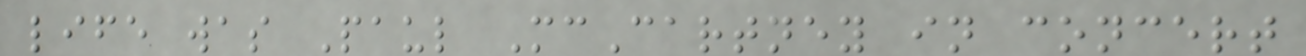life was Paul McCartney in concert
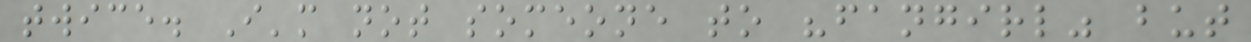twice. I'm not someone to "fangirl" but
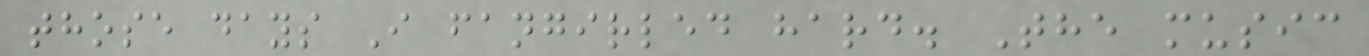those days I fangirled hard. The music
